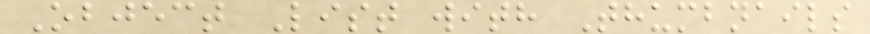Object List with Thumbnails
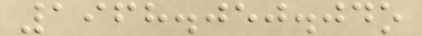1968.050.04o
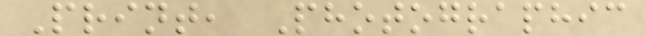Print, Photographic
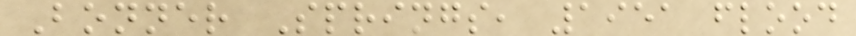Bonner Springs, 1951 flood
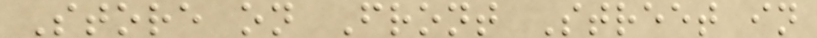Store on Front Street in
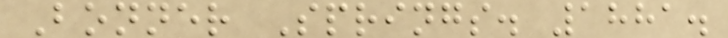Bonner Springs. 1881.
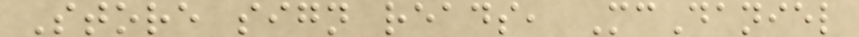Store sign reads, McDaniel
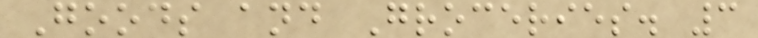Goods and Groceries. 3
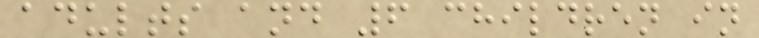adults and 6 children in
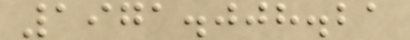1971.008.21
